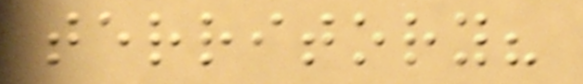territory?
